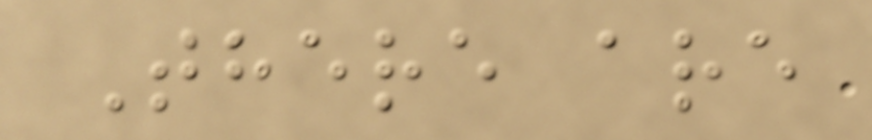There are
